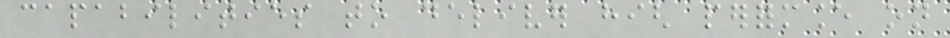capabilities to deliver high performance on
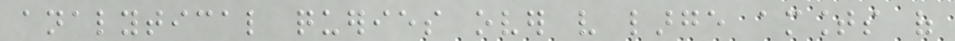analytical queries over very large amounts of
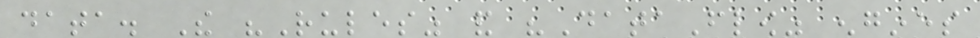data. The "Rules" and "DataFlow" engines
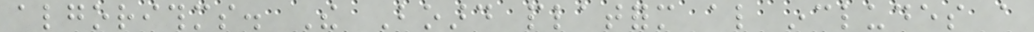algorithms. The Board platform also includes a
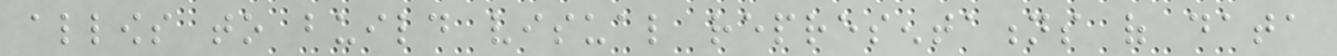allows to build visual representations of data
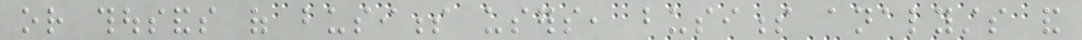or thousands of business users, business analysts and
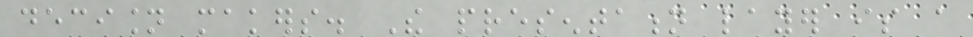decision makers. The presentation layer is a
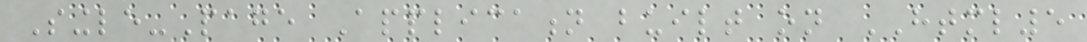Single-Page Application built on HTML5
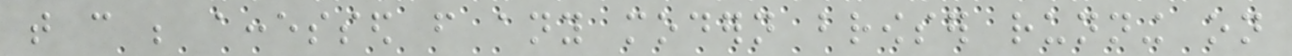that can be accessed from any modern browser running on
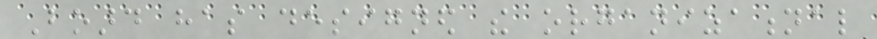Board has designed the organizational
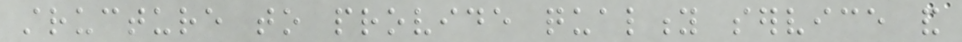structure to provide quality service and
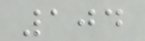104
